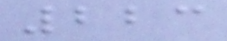223
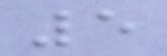5
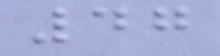47
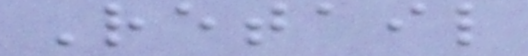Retail
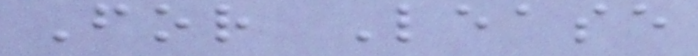For Lease
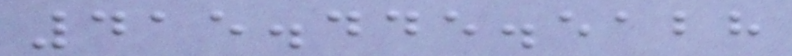415.445.5128
